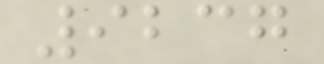9237
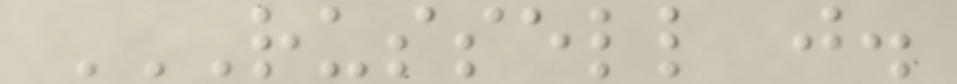RUSSELL J.
